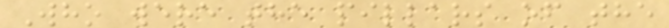Who were the pillars of the
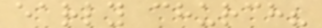early church?
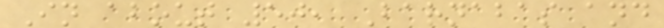In about 50, Barnabas and
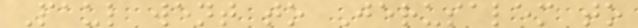Paul went to Jerusalem to
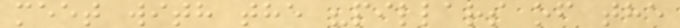meet with the "pillars of the
